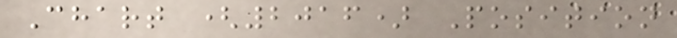Chart (2016) Position
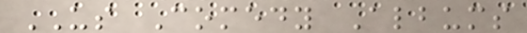US Comedy Albums
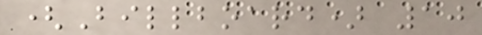(Billboard) 10
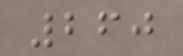260
